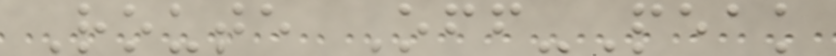Route Off-Peak
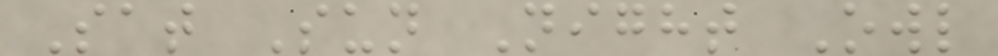Sat Sun Night Owl
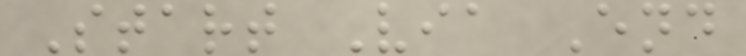Start Via End
